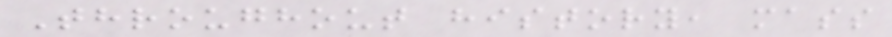Throughout history, mass
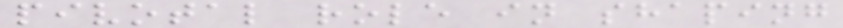pivotal role in shaping
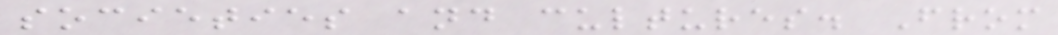societies and cultures. From
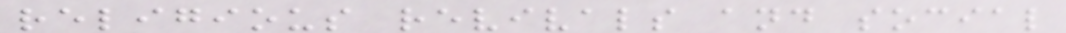religious revivals and social
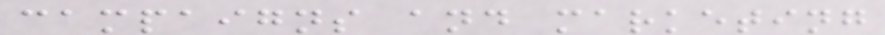campaigns and marketing
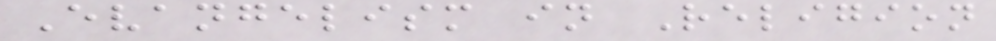Evangelism in Religion
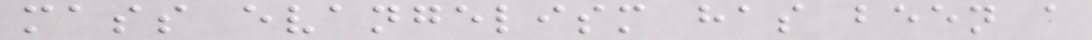mass evangelism has been a
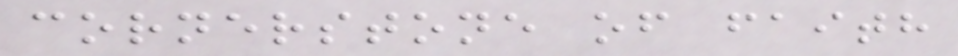cornerstone of faith
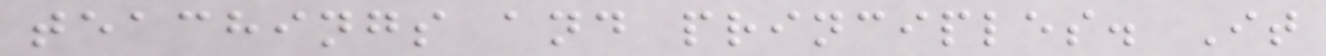teachings and principles. It
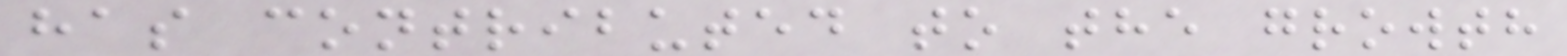has contributed to the growth
